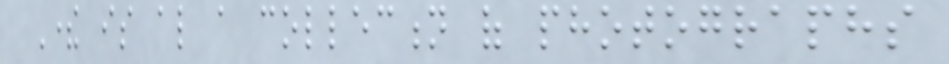There is also a collection of photographs
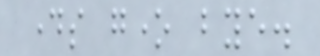days gone bye.
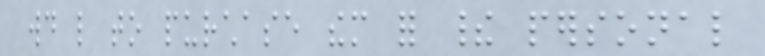would like to purchase them for their personal
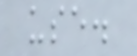use.
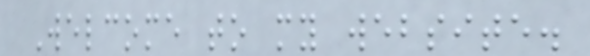Welcome to my website.
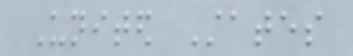United States
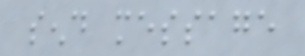send message
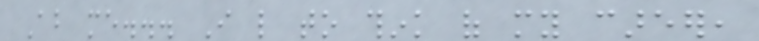About me... I like to think of my career,
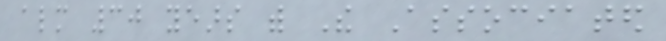almost 30 years with The Associated
